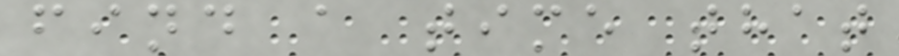find a time that
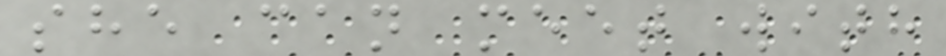she can meet with
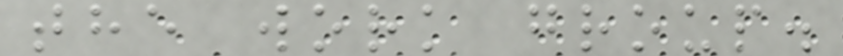the work group.
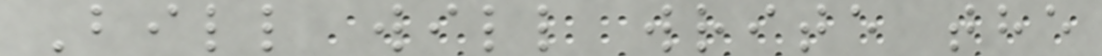Bill will write the
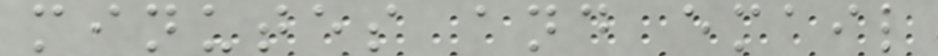minutes and email
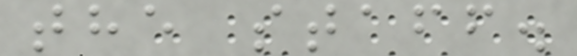the staff.
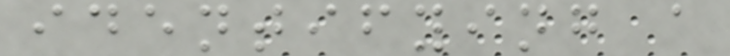identifying a
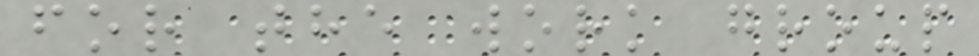for the work group
